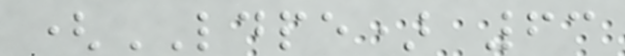(LDPE) 63
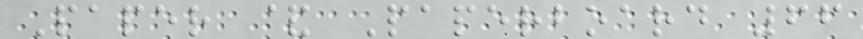Paper & Paperboard 66
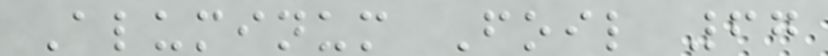Aluminum Foil 67
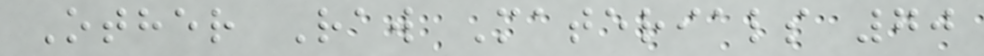Other Raw Materials 70
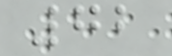72
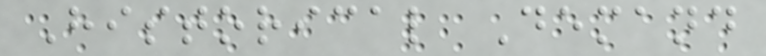Historical Demand
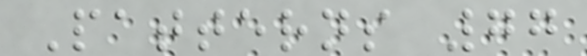Patterns 77
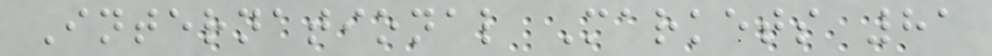International Markets 81
